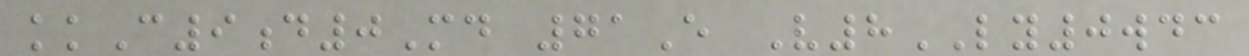kkC9d0Md 71E V8LY0wdc
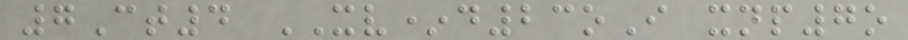7Ct4 XV*d23oI xnp7o
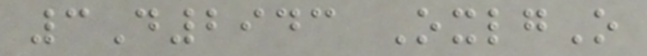3D2943 OxlgO
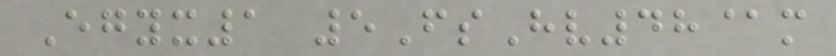Egyx1 5FsHv48@m
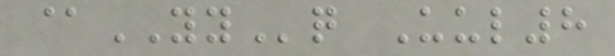@YYq Uul8
